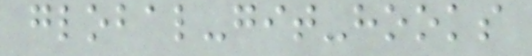global-git-hooks
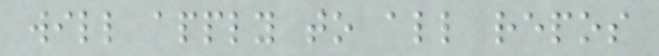will apply to all repos
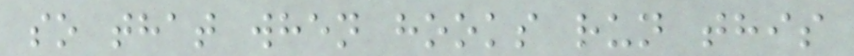so that when hooks run this
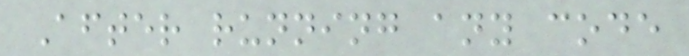After running any code
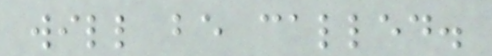will be called.
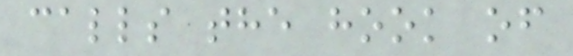calls the hook of
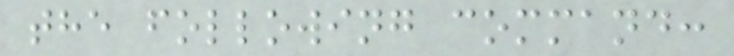the following command:
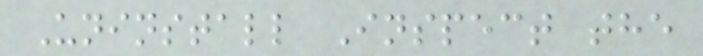Uninstall Inspect the
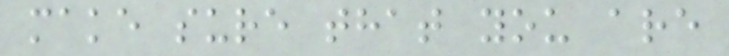make sure that you are
